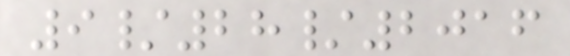9/28/2016
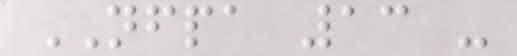NFPA 13 -
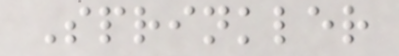Sprinkler
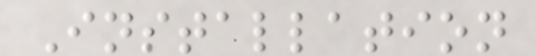Installation
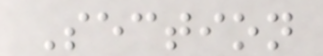Section
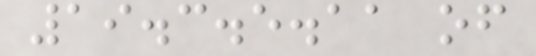19.3.5.11 of
